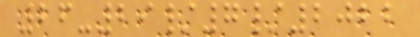26-29/7/2022
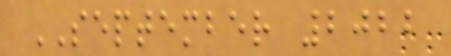SEPTEMBER 2022
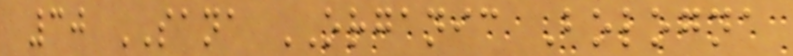30 SANA ORGANIC Bologna
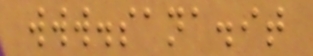www.sana.it
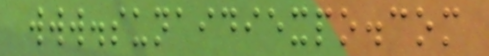www.sunaidiexpo.com
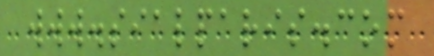www.sialparis.com
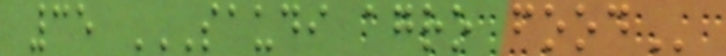35 SAUDI AGRO FOOD
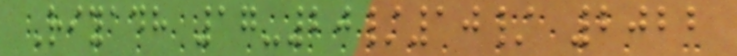Riyadh 17-20/10/ 2022
